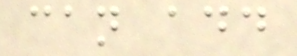can add
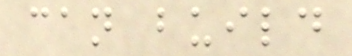can build
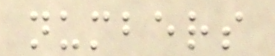numbers
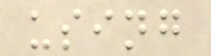using
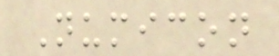Numicon
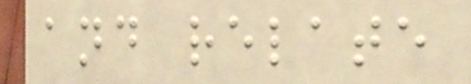and relate
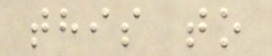this to
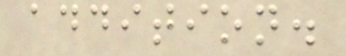addition.
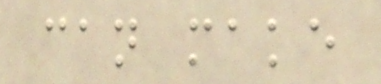can make
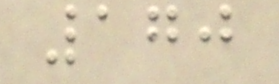170
